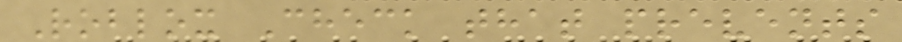Roblox Check that prevents
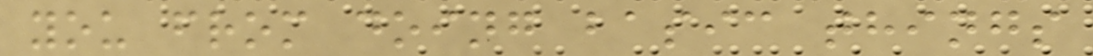you from doing basic things
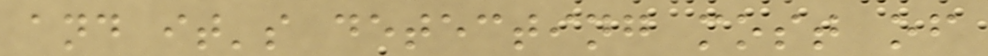and it's detecting most of
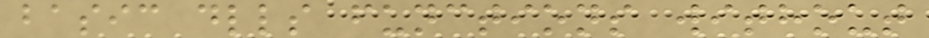basic dlls functions without
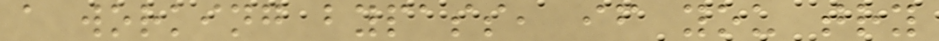a working bypass, if you try
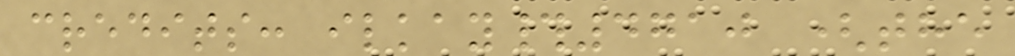credits: ilkay#4710 (the
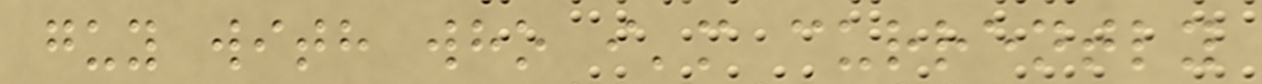guy with who i'm currently
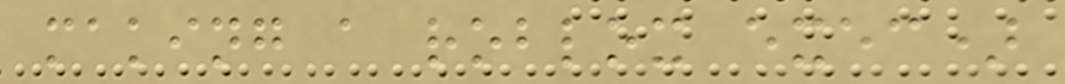making a roblox exec)
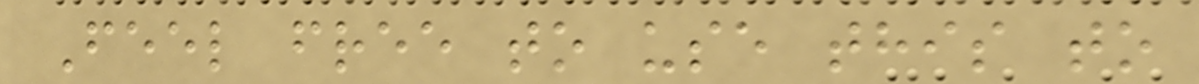Feel free to use this to
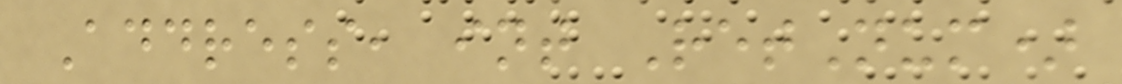Address, int RetNum)
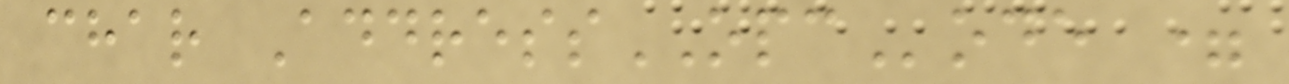char AddressOPCode =
